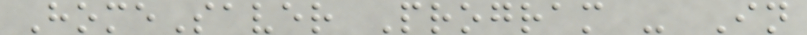HomeSaver Program - In
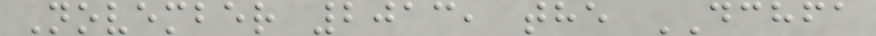November 2013, the DCHFA
